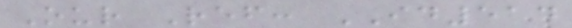Our Ref: ID514
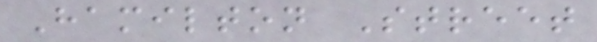Hamilton Street
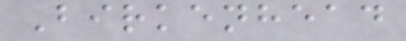Birkenhead
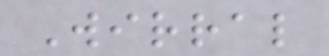Wirral
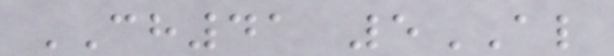CH41 5AL
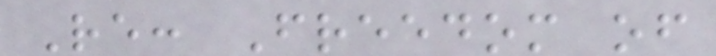Re: Freedom of
